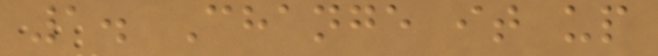1. Change it up
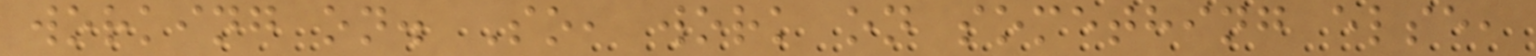working on. So, work on something else,
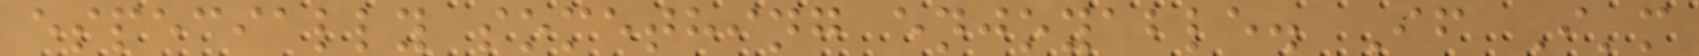especially something enjoyable. If I'm
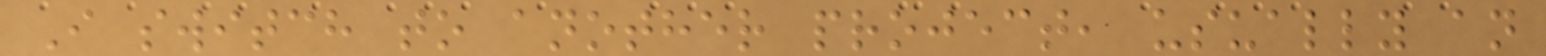I switch to another project, usually an
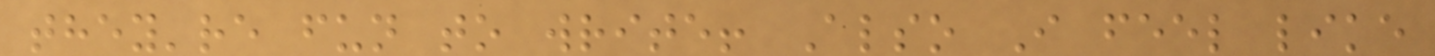they're fun to write! Also I feel like
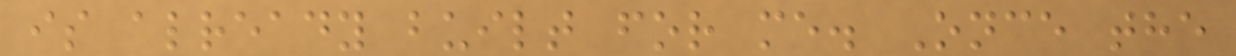is already built for me. Once the
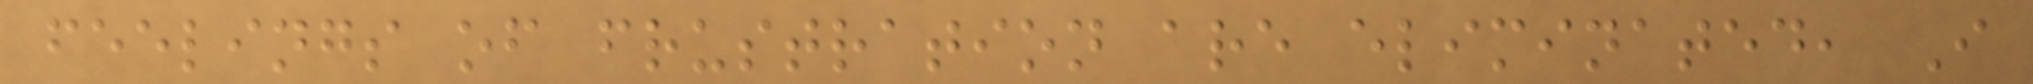feelings of frustration are eliminated, I
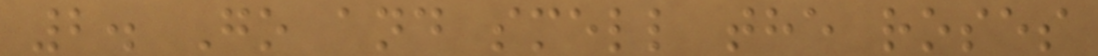2. Go and smell the roses
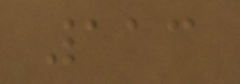113
